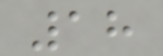18
